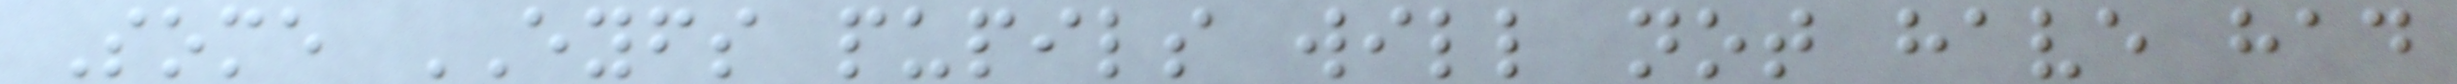Some EYFS pupils will not have had
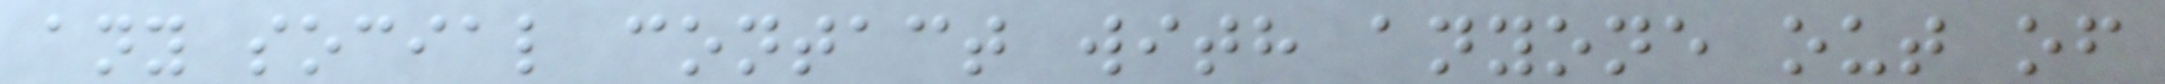any social contact with anyone out of
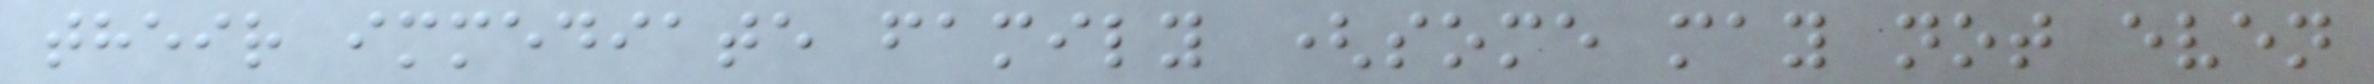their immediate family (some may not even
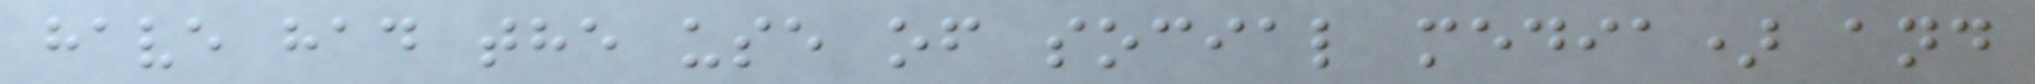have had the use of social media) and
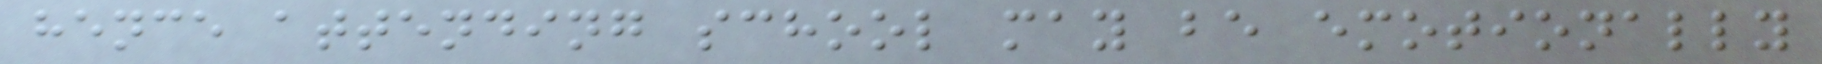hence attending school may be emotionally
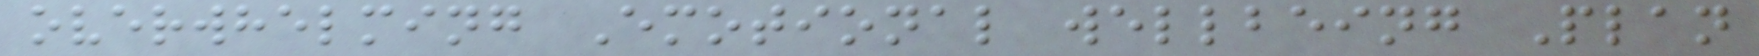overwhelming Emotional wellbeing Plan
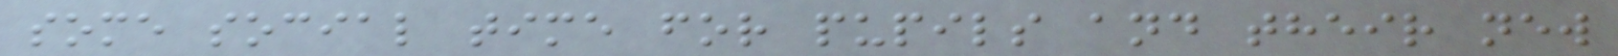some social time for pupils and their new
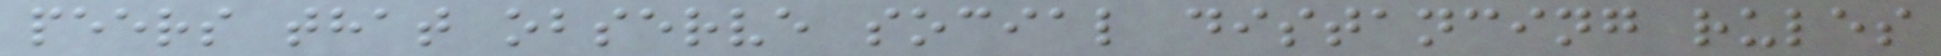peers that observe social distancing rules
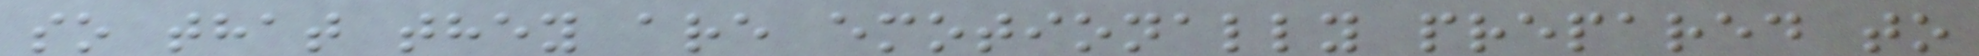so that they are emotionally prepared to
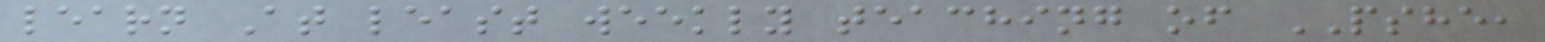learn At least weekly teaching of PSHE,
